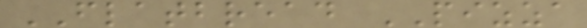FLATBREAD PIZZA
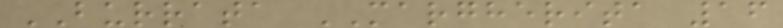BURRATA MARGHERITA 16
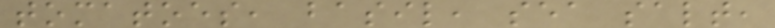tomatoes, basil, sea salt,
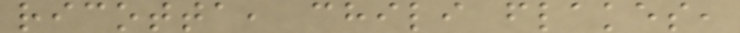ricotta, chili flakes,
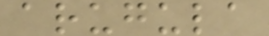arugula
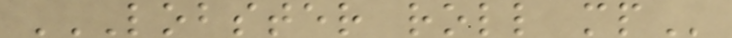LOBSTER ROLL MP
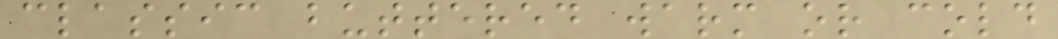classic buttered warm or cold
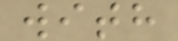with
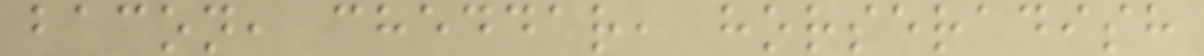bacon, cheddar, horseradish
